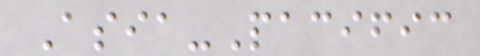Asia-Pacific
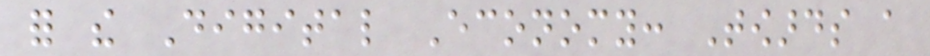for the Digital Economy: Towards a
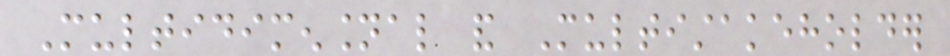Multidimensional and Multistakeholder
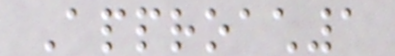Approach1
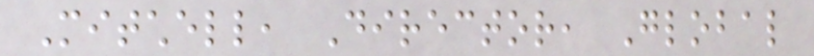Mitchell, Director, Global
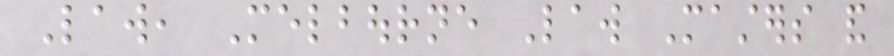Law, Melbourne Law Masters and
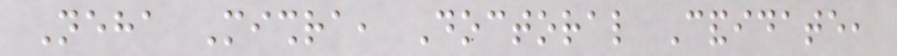Neha Mishra, Doctoral Candidate,
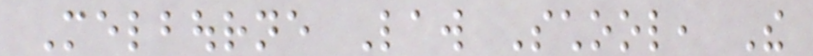Melbourne Law School, The
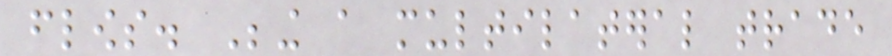flows. Being a multilateral trade
